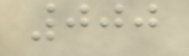000
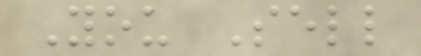You Sell
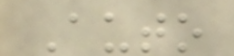Auto
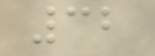32
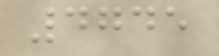4745
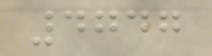4747
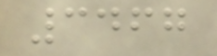3467
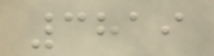3819
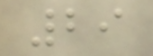29
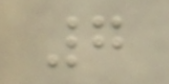7
